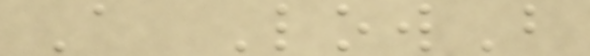A LowB
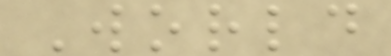World
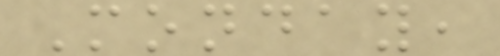Monday,
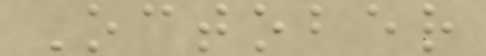October
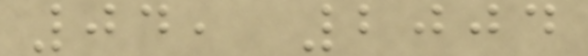04, 2004
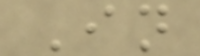In
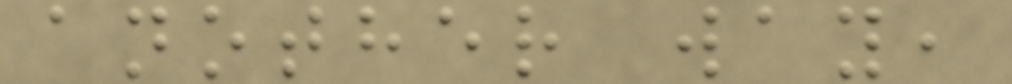another way,
